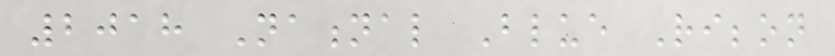2018 National Blue Ribbon
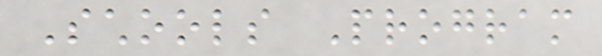Schools Program
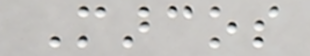Marcos
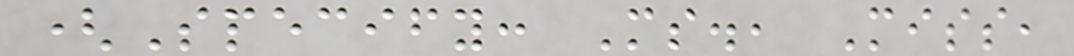(Specify: Ms., Miss,
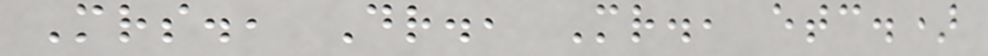Mrs., Dr., Mr., etc.)
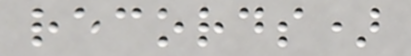records)
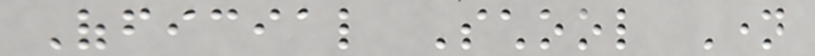Official School Name
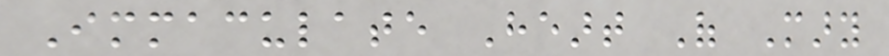Immaculate Heart Of Mary
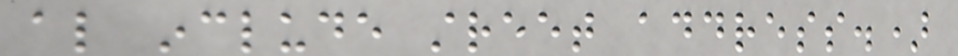also include street address.)
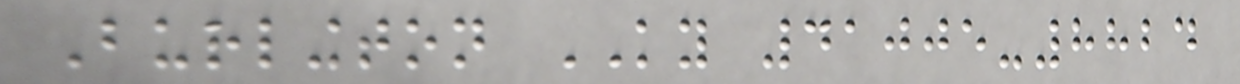Burlington KY 41005-8824
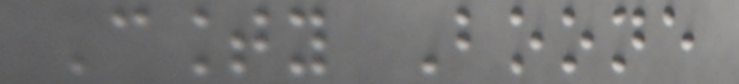County Boone
